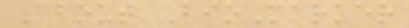About BioMarker
